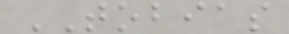TOBIAS
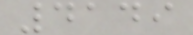4149
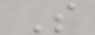S
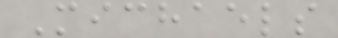Michaels
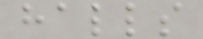halls
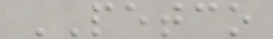PETCO
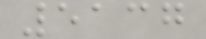5137
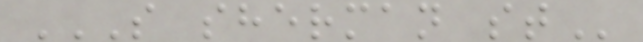S SHERMAN ST
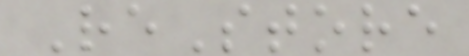ReStore
